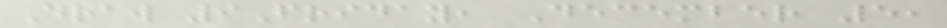Draw 9Friday, December 5,
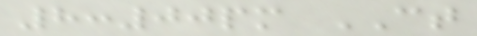8:00pm CT
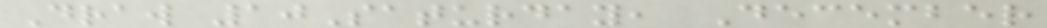Draw 10Saturday, December
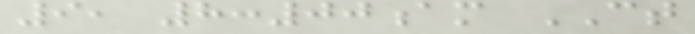9, 8:00am CT
